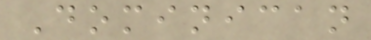Dominican
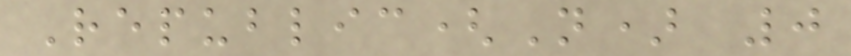Republic(N) 0
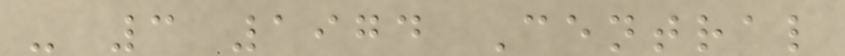- 3 1974 Central
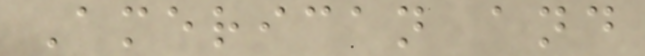American and
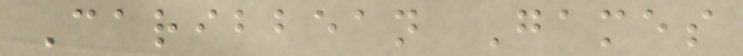Caribbean Games
